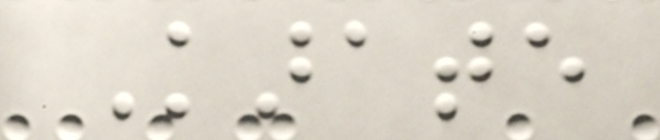Karate
